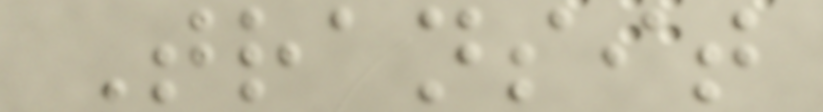Transit
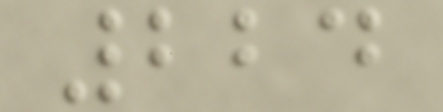224
